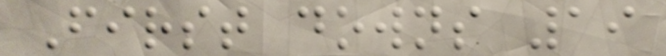First downs 19
